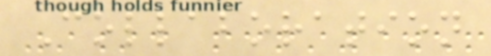Collaboration
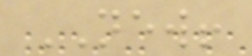NEW!
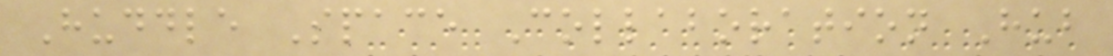Huddle Space Collaboration Hub
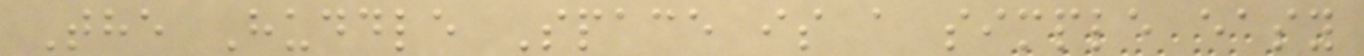The Huddle Space is a simple easy
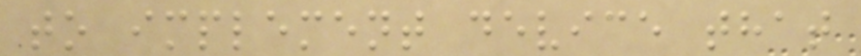to implement device that
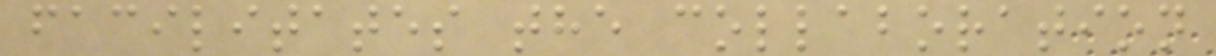facilitates the collaboration
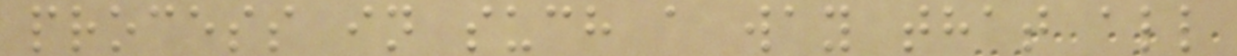process in such a way that all
